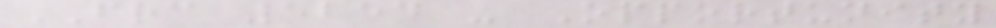FRC 5254 - Opportunity
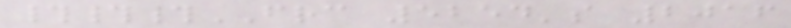###FRC 5254's 2016
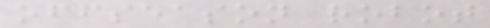offseason robot
